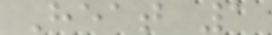Heat 1
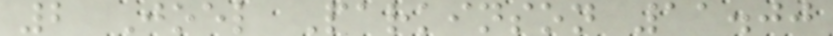2 Joel Parkinson 11.00
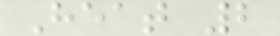Heat 2
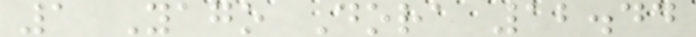1 Yago Dora 12.44
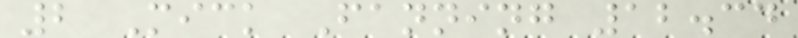2 Mick Fanning 12.34
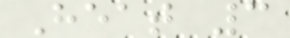Heat 3
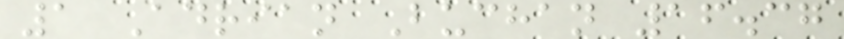1 Adrian Buchan 16.37
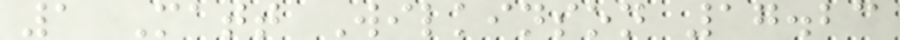1 Matt Wilkinson 17.23
